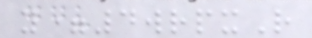y=4wrpxR
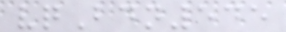vqBdn545
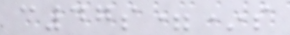c47s=*s
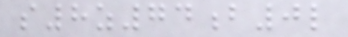s8z74b0l
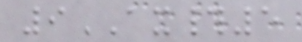9AX#5
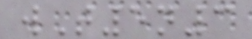wT5n3
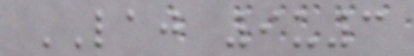LAJ 9u3
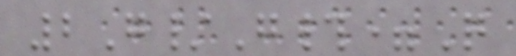2G/G#=Q
